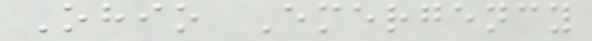Ohio Emergency
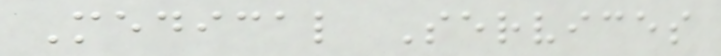Medical Services
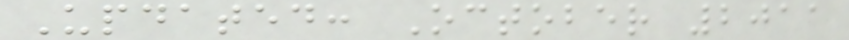Updated: October 2011
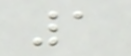1
